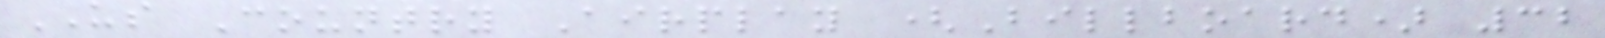US Country Airplay (Billboard) 32
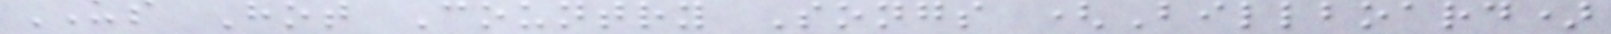US Hot Country Songs (Billboard)
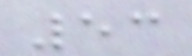53
